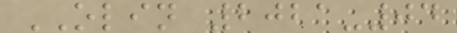OLIN 2021-04
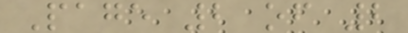Page 2 of 2
